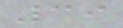39
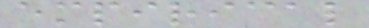empirical
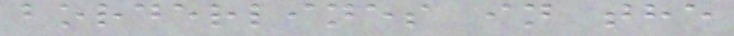borderlines in the
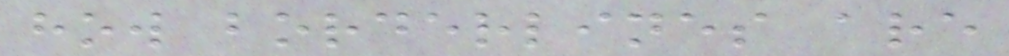how borderlines are
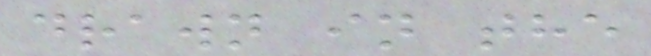drawn in the
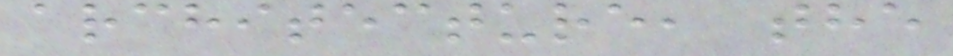architecture, the
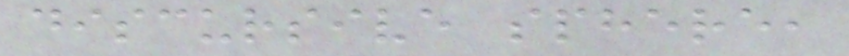discursive sphere,
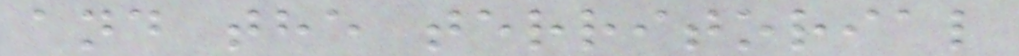and the territorial
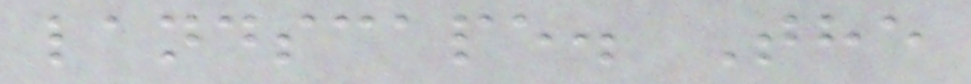landscape. The
